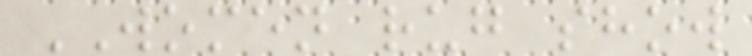WOMEN rug show
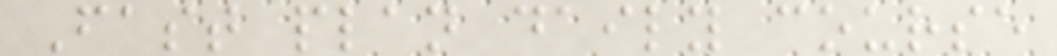Fast plan daily course
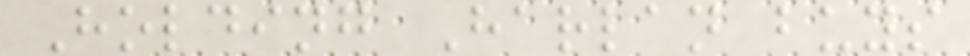Holding Harlan buys
